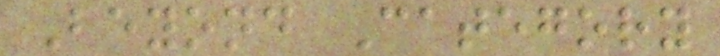Beyond Category
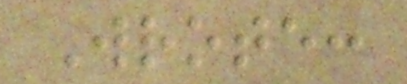Wrote:
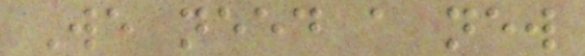We need a new
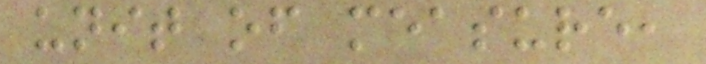unit of measure,
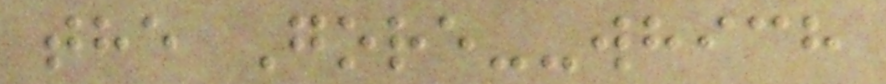the Gore--which
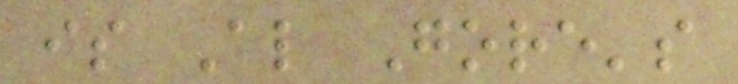is Al Gore's
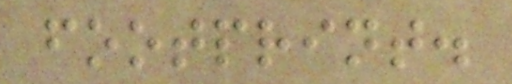footprint.
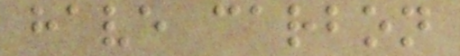have carbon
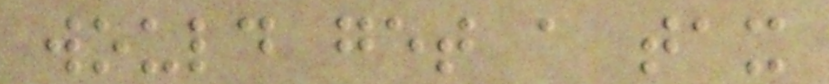would get a tax
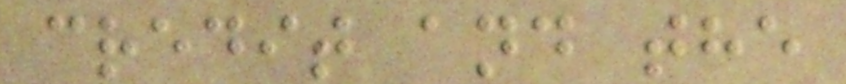credit and the
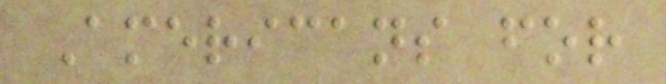Americans for
